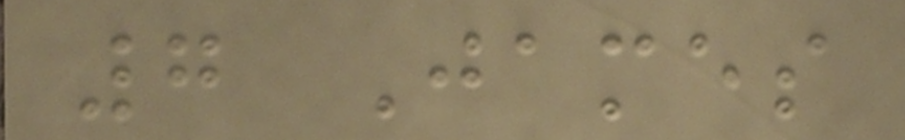7 James
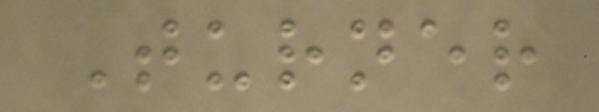Turner
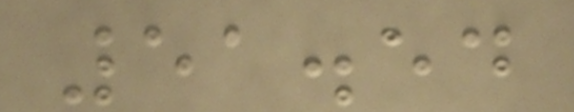51.54
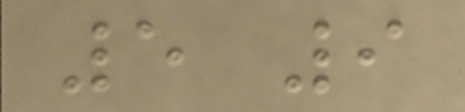5 9
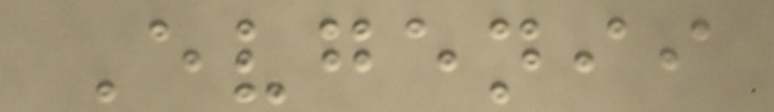Evgenii
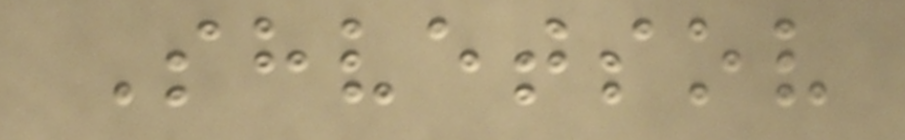Shvetsov
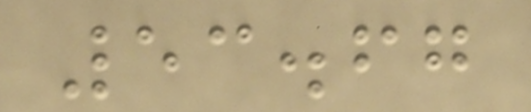53.67
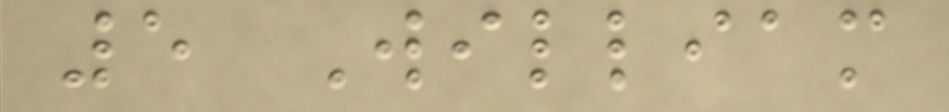5 William
